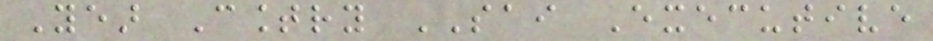Year Country SAI Executive
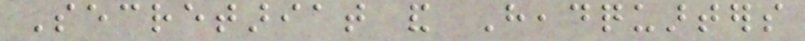Secretariat and Headquarters
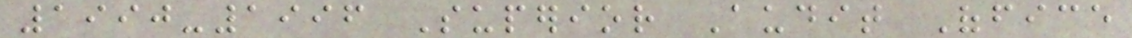1990-1996 Superior Audit Office
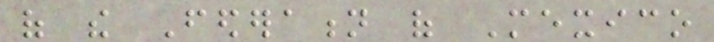of the Federation of Mexico
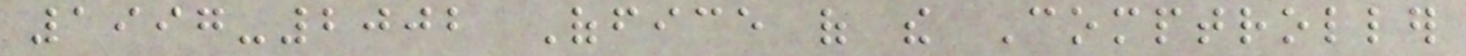1997-2002 Office of the Comptroller
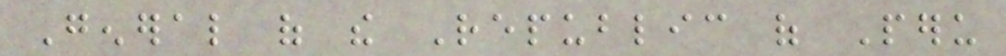General of the Republic of Peru
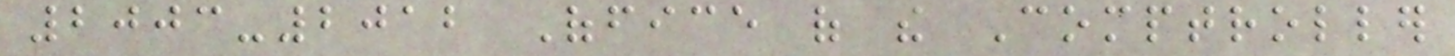2003-2012 Office of the Comptroller
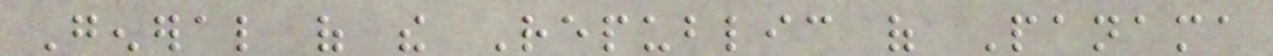General of the Republic of Panama
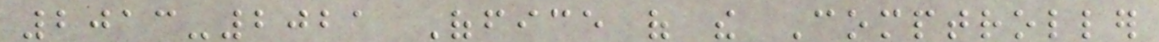2013-2021 Office of the Comptroller
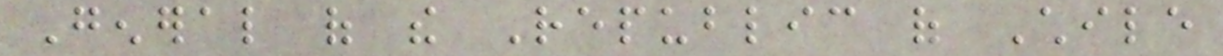General of the Republic of Chile
